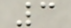3
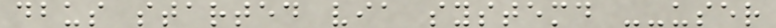dbus started via systemd --user
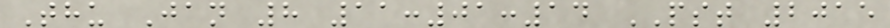Thu Jan 8 11:01:14 PST 2015
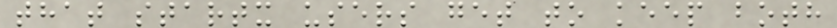that startx users get to keep both
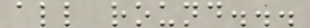all round...
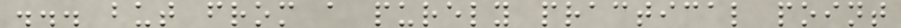... but from a purely practical point
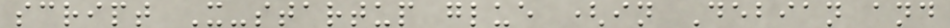script X-startup glue (in Debian and
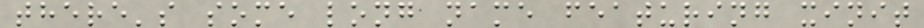there's some long name featuring xinit
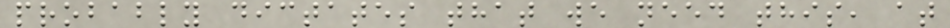probably dictates that we need this, at
